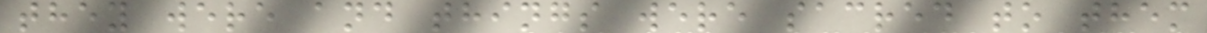they were and things were sacred to them
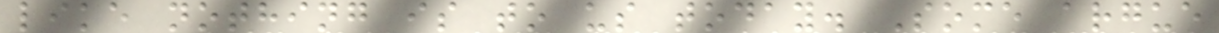like nothing is to us today. Some argue
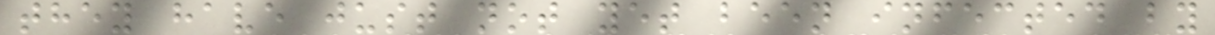they have just not yet been infected by
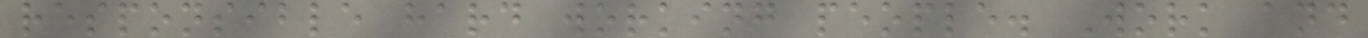responsible hard working people. Work and
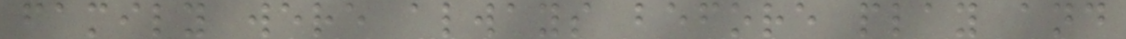family were always before play and
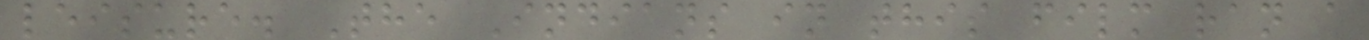leisure. The Indians in this film ran a
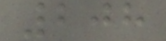208
